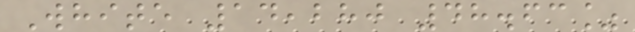White 14,280 48.63%
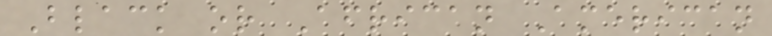Black or African American
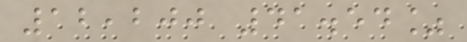12,200 41.54%
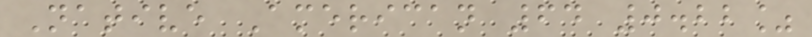Native American 64 0.22%
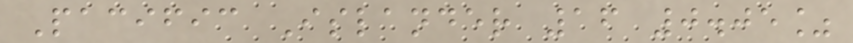Pacific Islander 16 0.05%
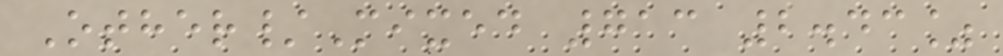Other/Mixed 713 2.43%
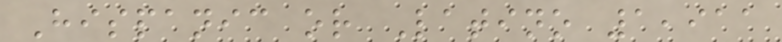Hispanic or Latino 1,911
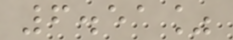6.51%
